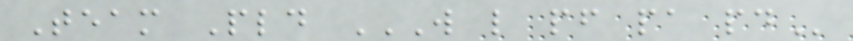Team Pld W L PF PA PD
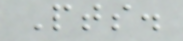Pts.
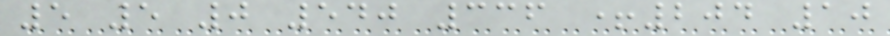5 5 0 540 336 +204 10
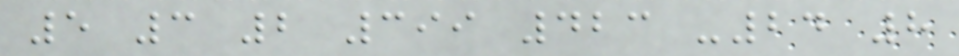5 3 2 399 423 -24 8
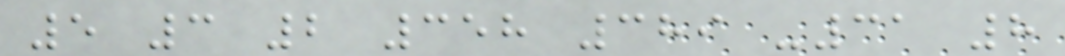5 3 2 358 389 -31 8
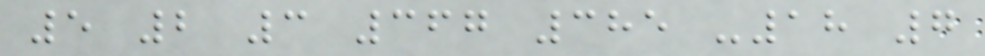5 2 3 367 385 -18 7
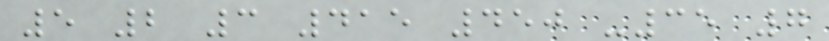5 2 3 415 450 -35 7
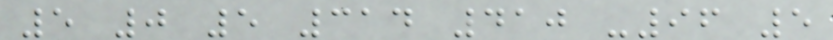5 0 5 314 410 -96 5
